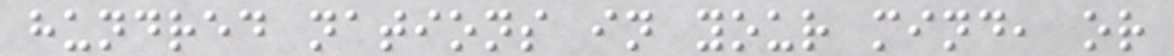hundred nations in your mind, or
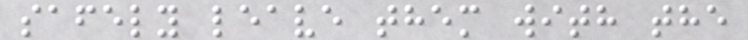safely leave them with the
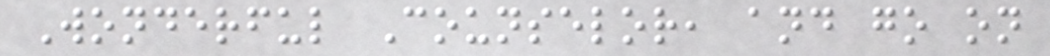Wonderful Counselor, and go on
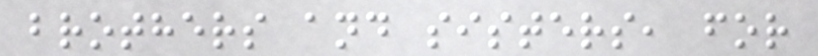brothers and sisters, for
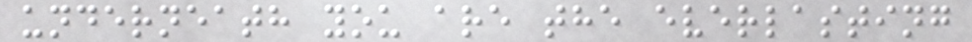underneath you are the everlasting
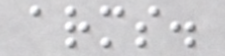arms.
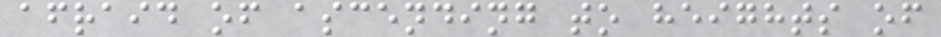afraid of ascending to heights of
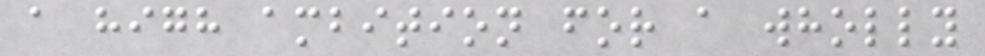a high ambition for a wholly
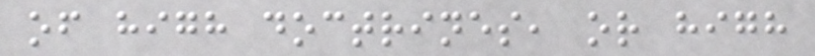of high doctrines, or high
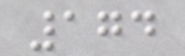174
